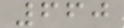660
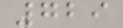729
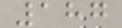187
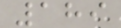189
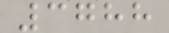3788
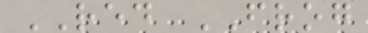RED FROG
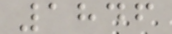1846
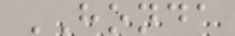HONDA
